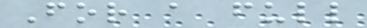For a full
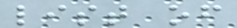list of
